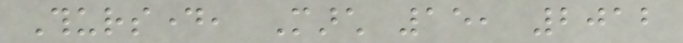Thursday, March 15, 2012
